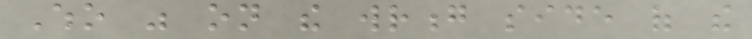Who was on the wrong side of the
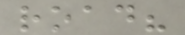road?
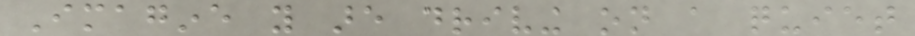Imagine you are driving on a quiet
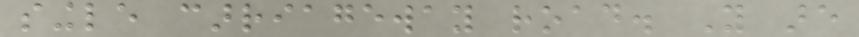single carriageway road. You are
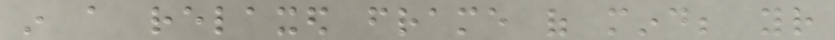in a relaxed frame of mind; your
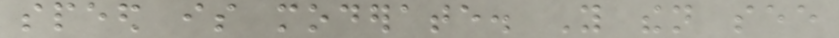speed is moderate. You then see
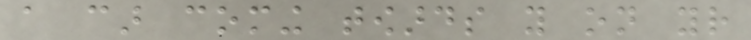a car coming towards you on your
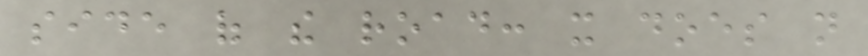side of the road: it does not
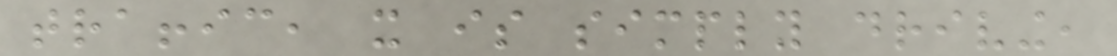traffic, it is simply driving,
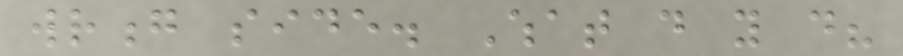wrong side. What do you do?
